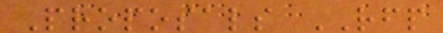Proposals RFP
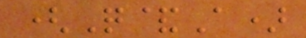(Q&A)
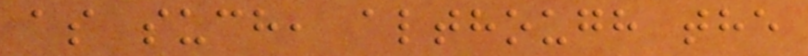as such, although the
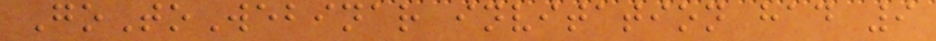GoToWebinar invitation had 9
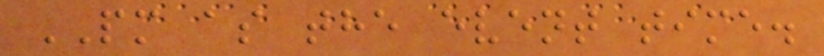PM as the event time.
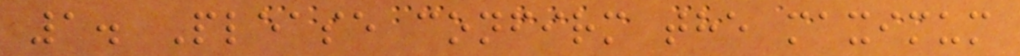1. Please confirm the maximum
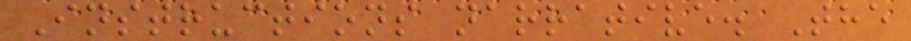Instructions narrative. The
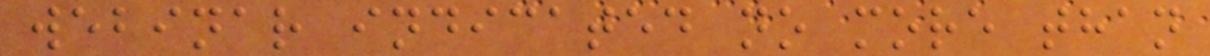webinar indicated no more than
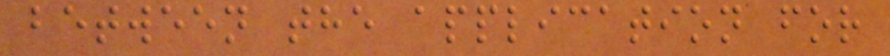between the application for
